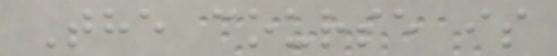The course is
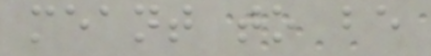meant to be
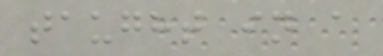taught in a
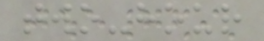two-hour
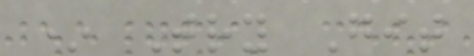* Try Git
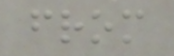from
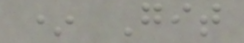* Git
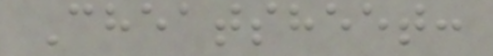Cheatsheet:
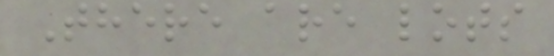There are lots
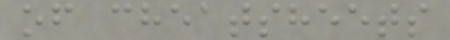of cheatsheets
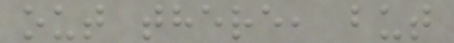out there, but
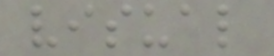visual
